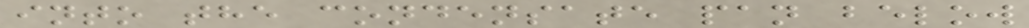into the condensate pan below
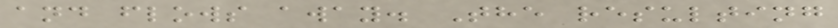and flows away. The resulting
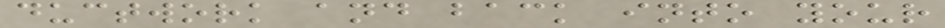ductwork and back into your
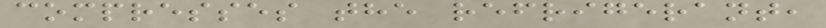compresses the refrigerant,
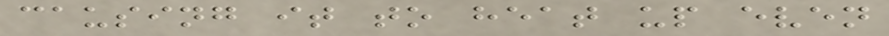causing it to heat up even
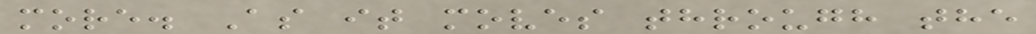more. As it moves through the
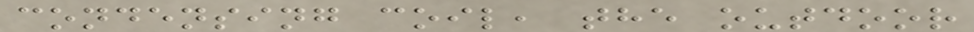condensing coil, the outdoor
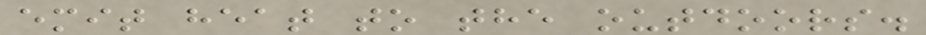emit heat to the outdoors.
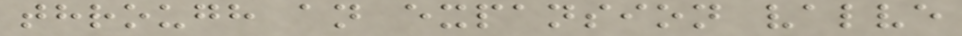through an expansion valve
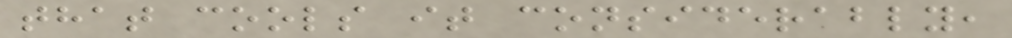that cools it considerably,
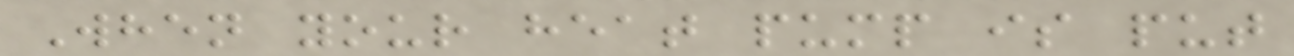When your heat pump is put
